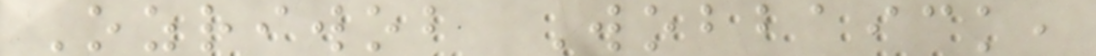Ozriwob Wobbaick,
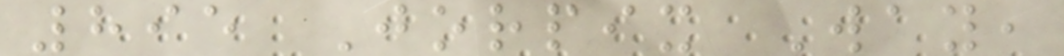895 Jorpix Way,
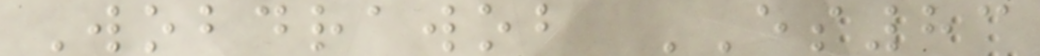Wobdrawob ES83
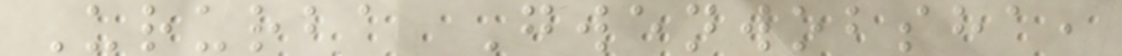Ururba Gwenwobsha,
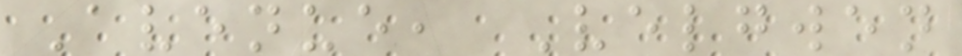Avenue, Velgwen
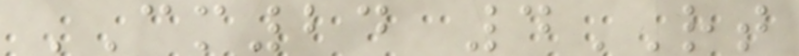CM24 4RT
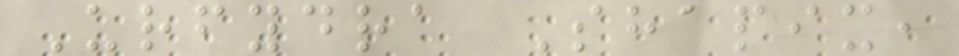Urfydra Shapix,
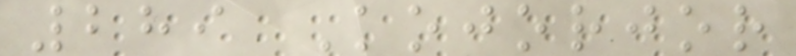289 Kojorjor
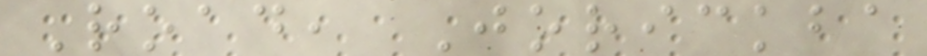Road, Jorickba
